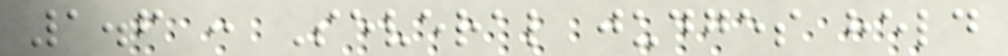1.6 : Several judges held
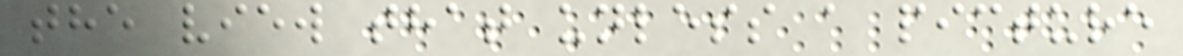the view that unless a picture
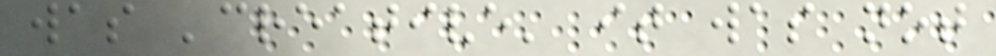was 'creative' it was not
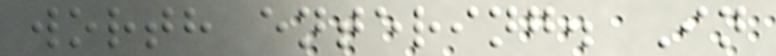worth entering. In
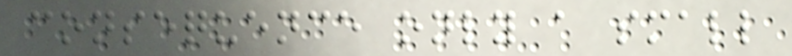consequence only a small
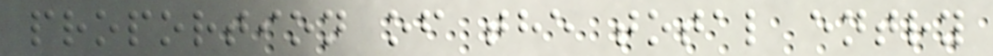proportion of the total entry
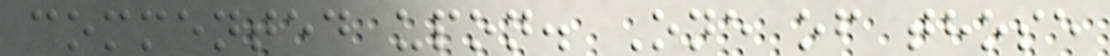commented upon. One of those
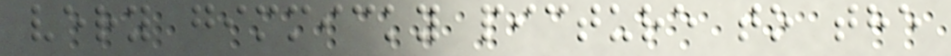very gimmicky picture to the
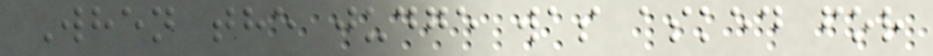When the judge was asked for
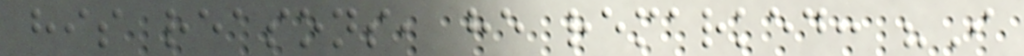his reasons, he remarked: "I
